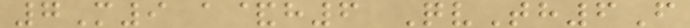7M9 a&h6 QvTh6F
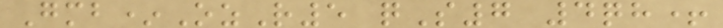Gmb*OzR5 qS7 4qh+
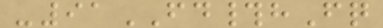-91FD#hFq
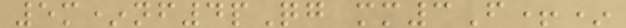5m*nf4pQg mm3F+*
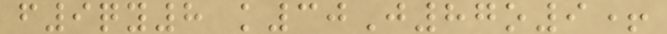f9qy8 k30J87o9+
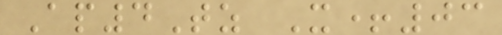Ap4Tz X+03
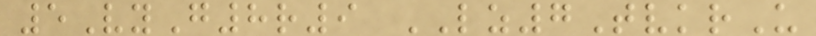5VyG8r9 LZ7TvkrU
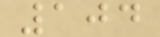104
